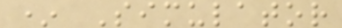* Simulator
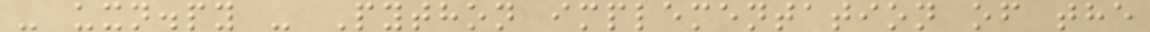- uxn.py - Python implementation of the
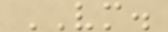VM.
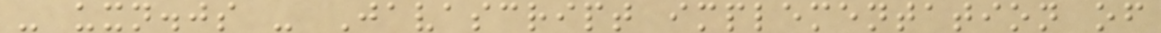- uxn.js - Javascript implementation of
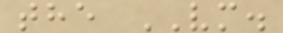the VM.
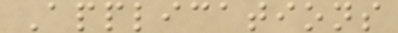Applications
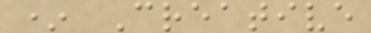* Creative
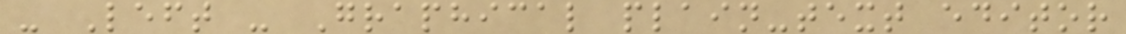- Left - Graphical plain-text editor
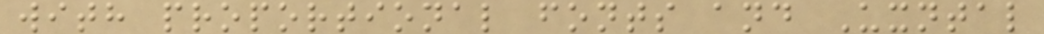with proportional fonts and Uxntal
